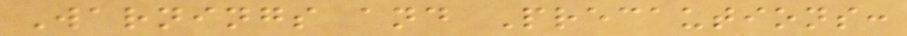Warnings and Precautions:
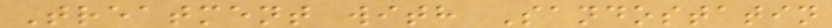Treatment with Sandostatin
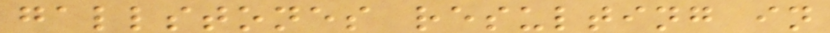gallstones resulting in
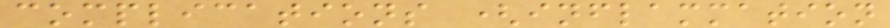complications (inflammation
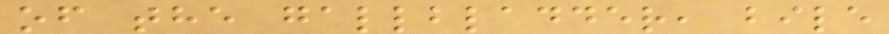of the gallbladder, bile
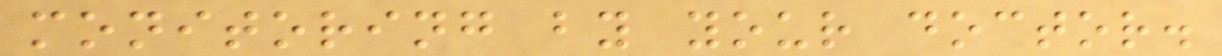monitoring by your doctor.
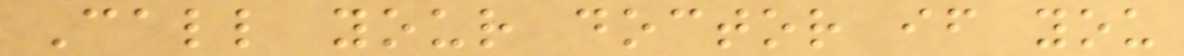Call your doctor if you
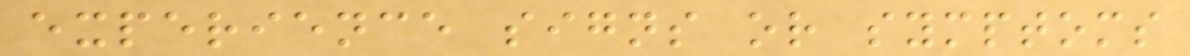experience signs or symptoms
